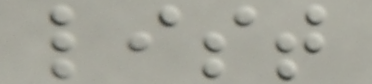list
